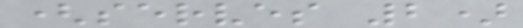(serves 2)
